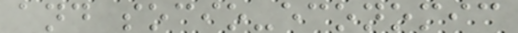and socio-economic
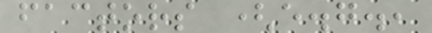factors (e.g.,
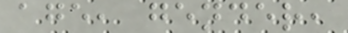age, gender,
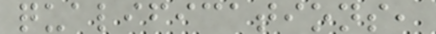qualifications,
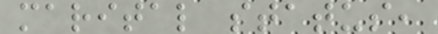marital status,
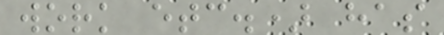work etc.) has
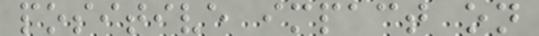positive impact on
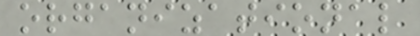organizational
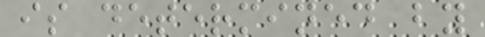is determined by
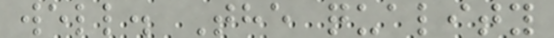well. The quality
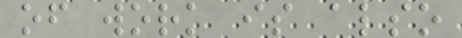of work is also
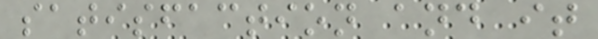satisfaction and it
